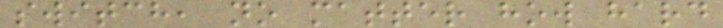switch, no matter how hard
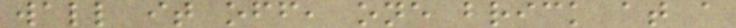wall it off, one brick at a
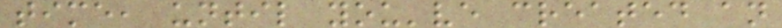time, until you've created an
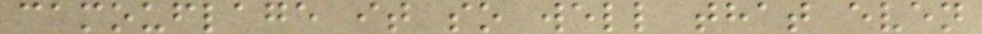camouflage it so well that even
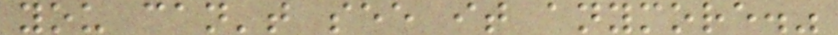you can't see it anymore."
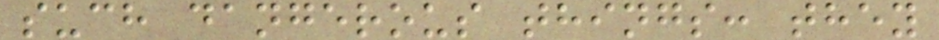such dangerous things: they
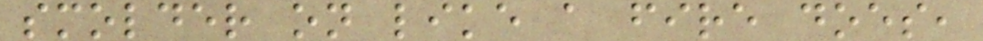smolder on like a fire does,
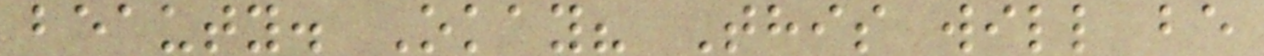beauty. Okay? This will be
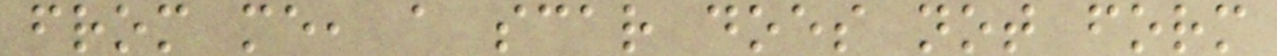from me, a scar does not form
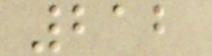212
